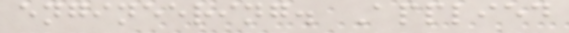engineering. Applied
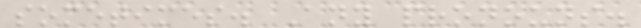sometimes. Any pronouns.
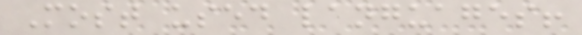Most used languages!
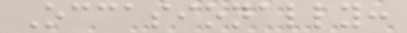Occasionally:
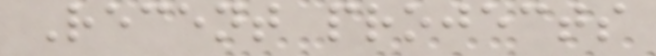Recent projects
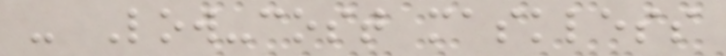- Low-cost maskless
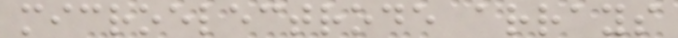microelectrode arrays
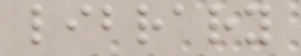library
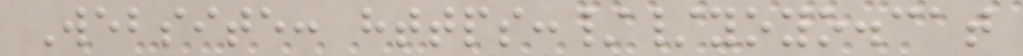Website: https://yoyo.cat
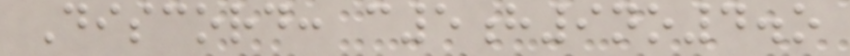Discord: c5h9no4.o
